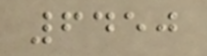6450
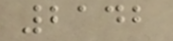2142
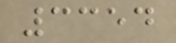3354
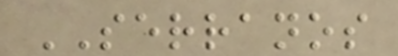SERRANOS
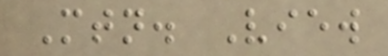Mtn. View
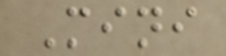Mini
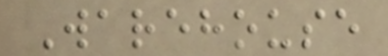Warehouse
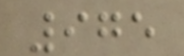975
